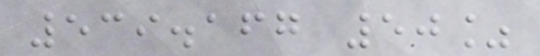539.167 50%
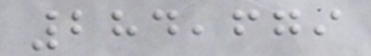284,679
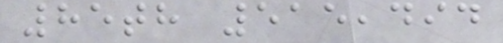85th 515,494
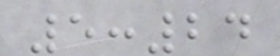5:24
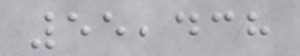55,438
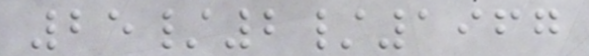25/2/1967
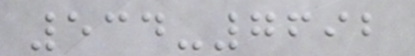534-7692
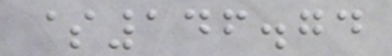$146.74
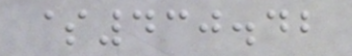$430.42
